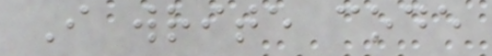I write code
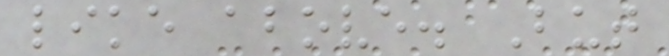like above. But
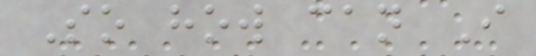So how can I
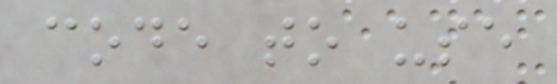code to use
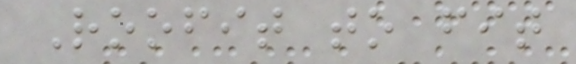Roofit to fit
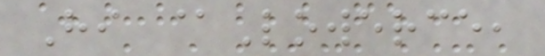Hi @Lowerce,
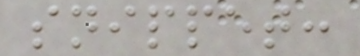snippet:
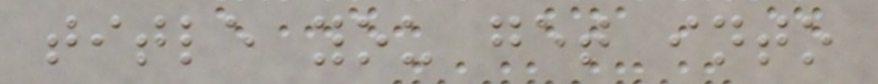title you get into
